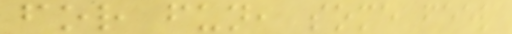for fun, some feel
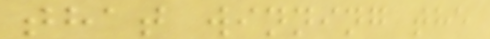that winning the
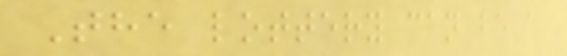The lottery can be a
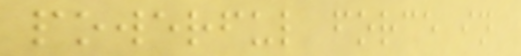powerful force in
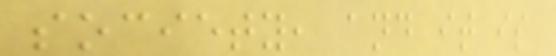society, and it is
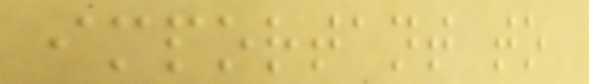important to
